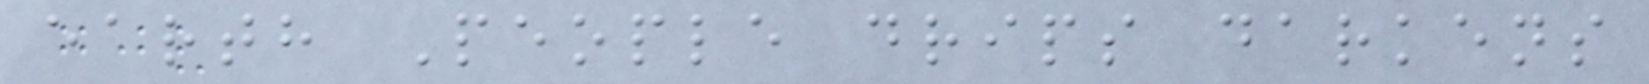earth People drips darkens
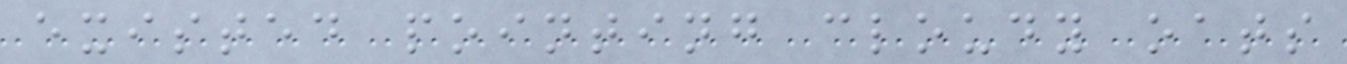existed pointing cloudy oats
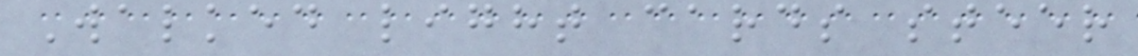Walked light cards steer
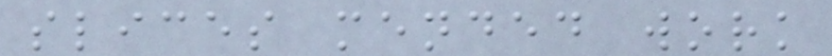slices mended work
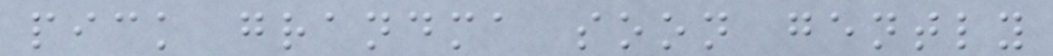pick grandma soon gently
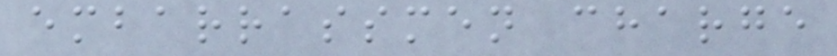embarrassmen charge
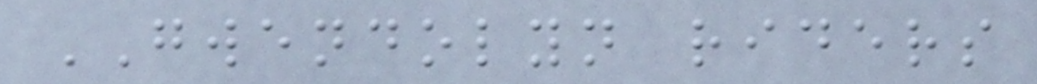GWENDOLYN riders
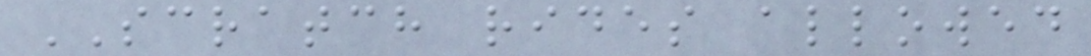SCRATCH rides allowed
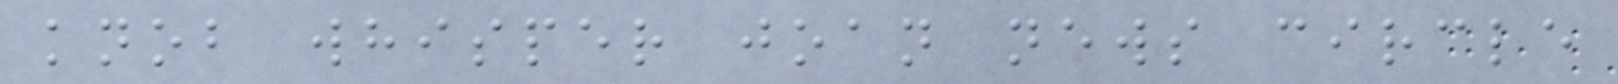knob whisper joan news circle
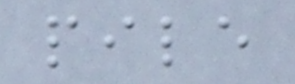pile
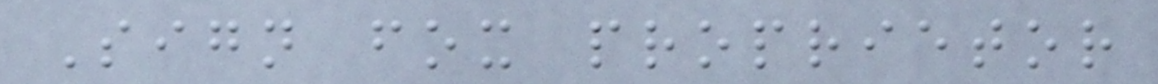Sign fox proprietor
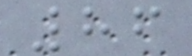86
